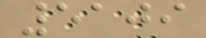5109
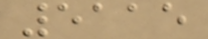5115
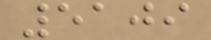5109
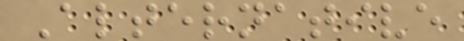Alternative
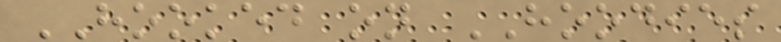HOOKED on HOODIES
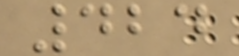424
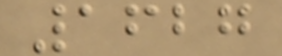1627
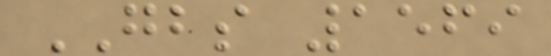GBS 1569
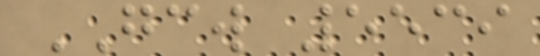GCW 5539
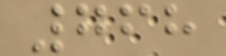768
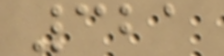321
